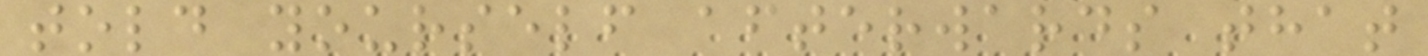told yourself afterwards that
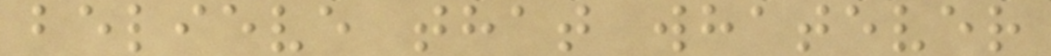believe that whatever
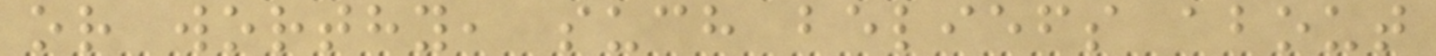or worthy, such beliefs about
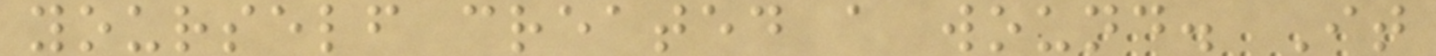yourself created a wound. It
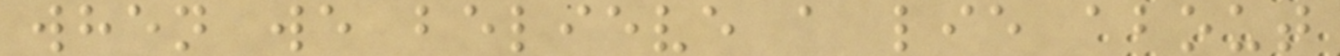when we believe a lie about
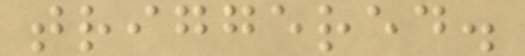triggered.
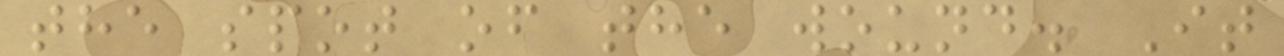the spot of the wound. It
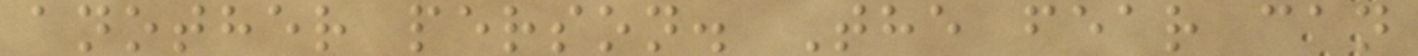another person. The fear can
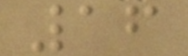16
